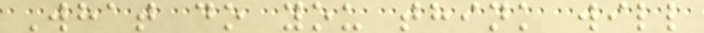What do you think will
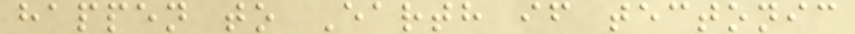happen to Earth if tectonic
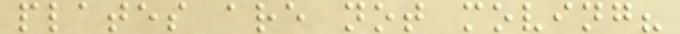plates are not moving?
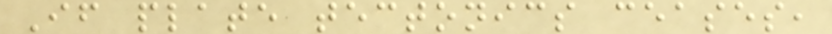If plate tectonics ceases,
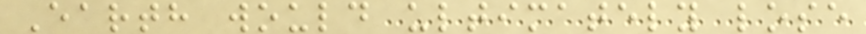Earth would ultimately lose
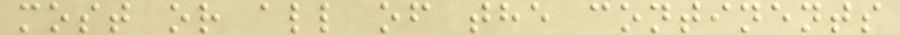most or all of the continents
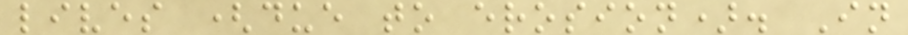lives (due to erosion). In
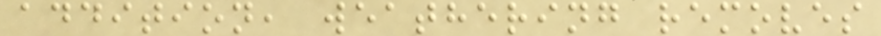addition, weathering removes
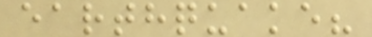earthquake?
